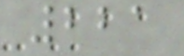221
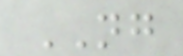NG
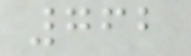762
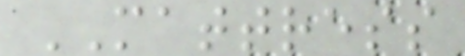MATTRESS
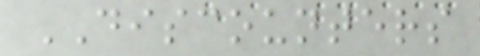DISCOUNTERS
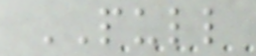PULL
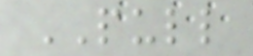PULL
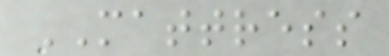MATTRESS
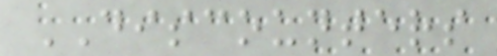DISCOUNTERS
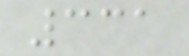331
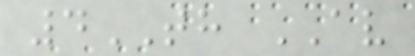4TH AV
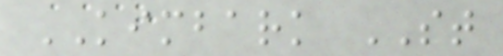KIMBARK ST
